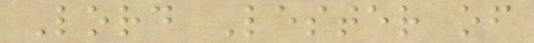Lord Lester of
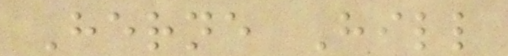Herne Hill
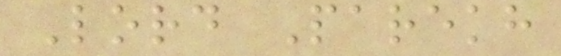Lord Parekh
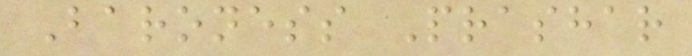Baroness Prashar
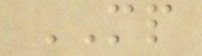MP
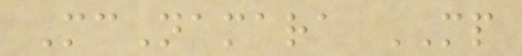McNamara MP
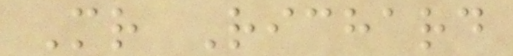Mr Richard
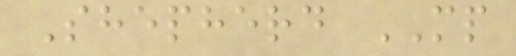Shepherd MP
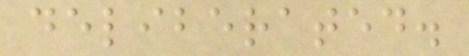deliberated.
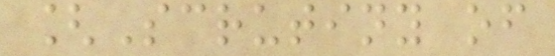[Scrutiny of
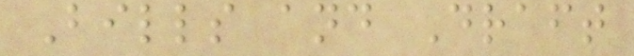Bills and Draft
